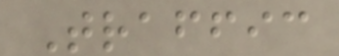Traffic
